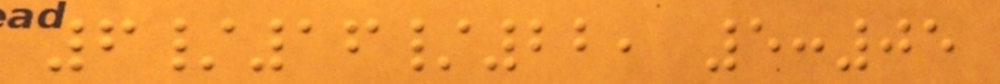6/16/22, 5:05
